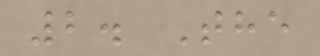2. The
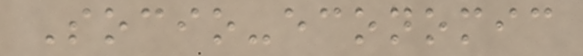Socio-economic
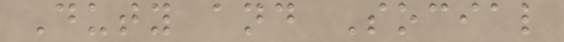Duty and Social
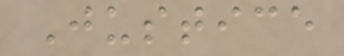Justice
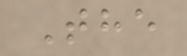The
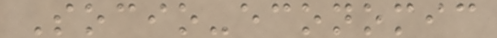Socio-economic
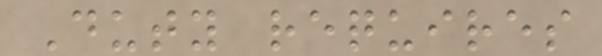Duty requires
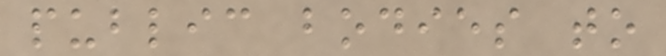public bodies to
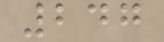247
